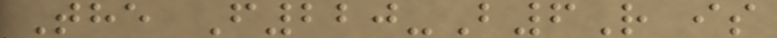The F220-B6R is
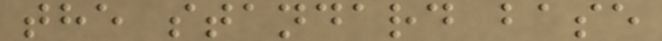the standard base
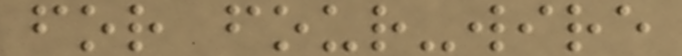for four-wire
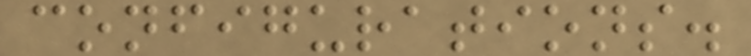configurations.
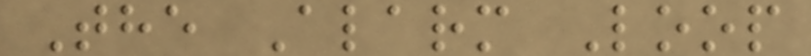The Alarm Loop
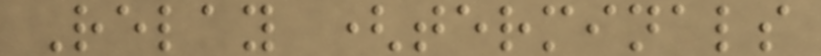Relay (terminals
